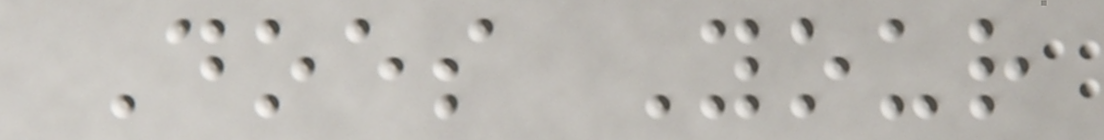Does Your
